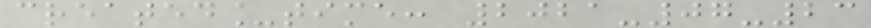created_time: 2021-07-23
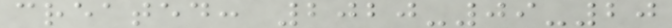created: 2020-09-20
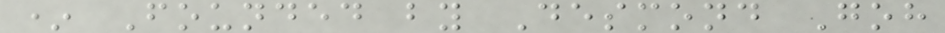* Founded by Desmond Goh
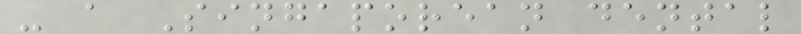- a Singaporean dental
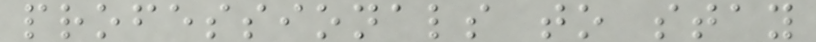professionals to stay
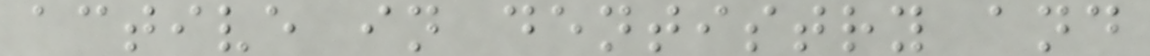active in dentistry and
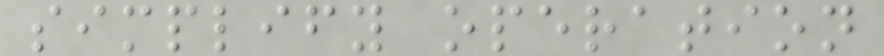simplify operation
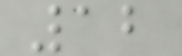12
